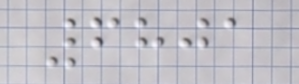6801
